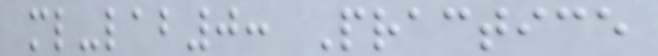ml-lab0: Practice
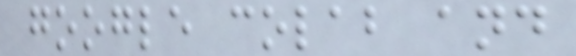google colab and
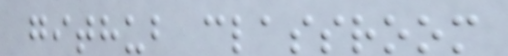github classroom
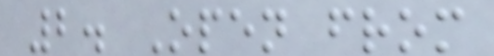2. Open from
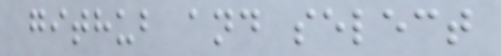github and select
